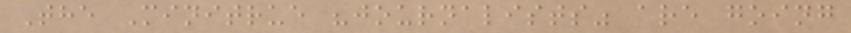The Minitrue "journalists" are going
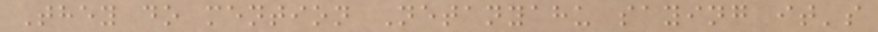They do mention Netanyahu saying it's
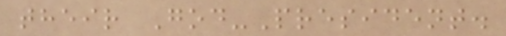their God-President.
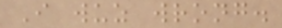I wuz wrong.
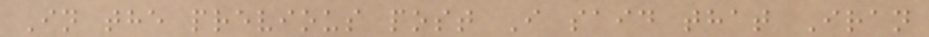In the previous post I said that Iran
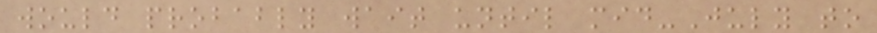would probably wait until mid-July to
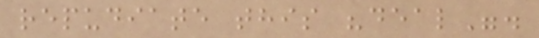repudiate this "deal".
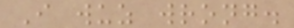I wuz wrong.
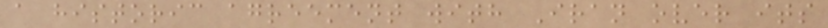a historic agreement with Iran over its
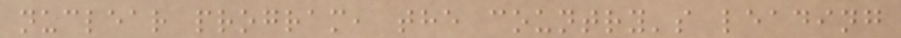nuclear program, the country's leading
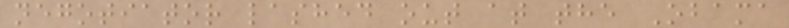negotiator lashed out at the Obama
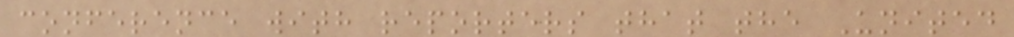conference with reporters that the United
